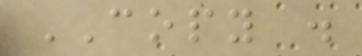COPY .
